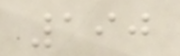190
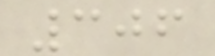306
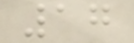17
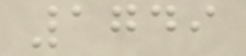1749
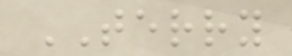TERRY
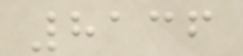8136
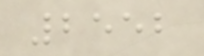2552
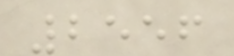2556
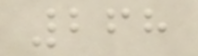268
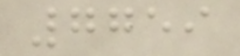7759
